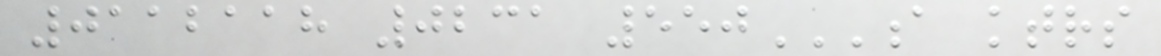0112118 0231 550A KTRS
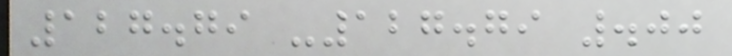127.79 -127.79 .00
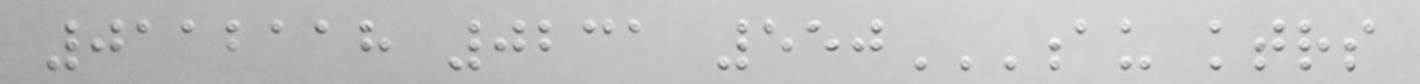0112118 0231 550AU KTRS
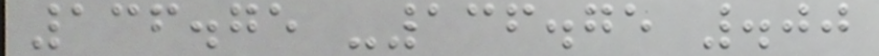136.75 -136.75 .00
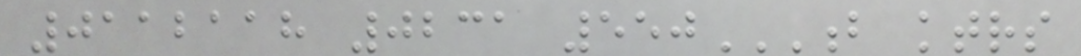0112118 0231 550B KTRS
